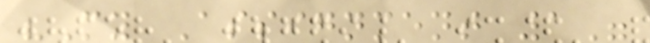"My Assignment 1"
